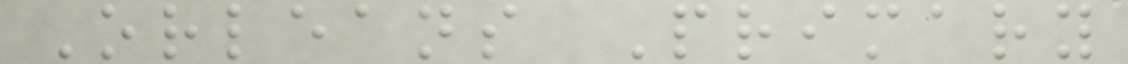Orleans Primary
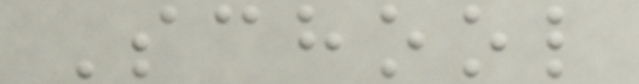School
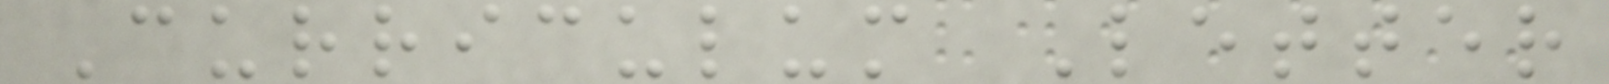Curriculum Letter
